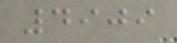4909
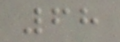68
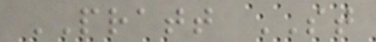PRATT ST
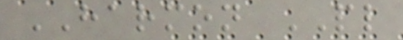HARMON PL
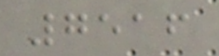7516
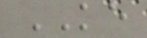KE
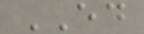ED
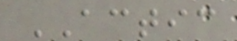ACTIC
